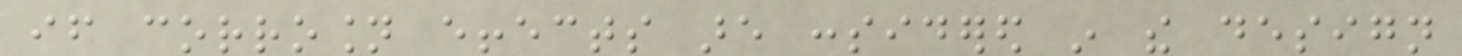if corrosion effects are considered in the design
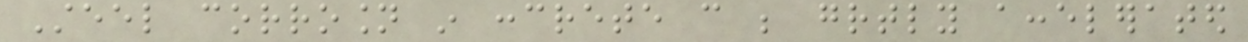Steel corrosion in concrete can be greatly accelerated
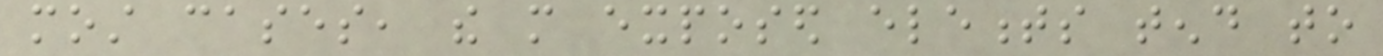most cases, the more exposed elements tend to
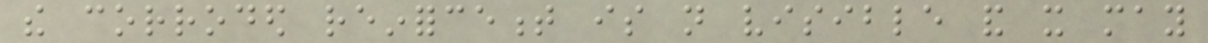the corroded reinforcement is not visible and it may
